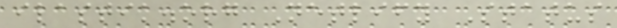ilastik.org Netlify Status
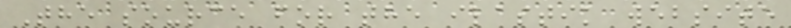The source for the ilastik website
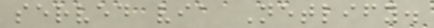served via Netlify.
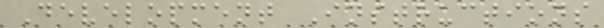Development Instructions
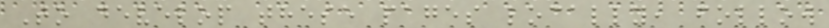To develop these pages locally, follow
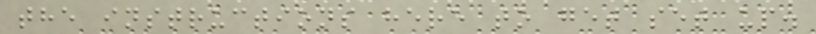the instructions here to get set up.
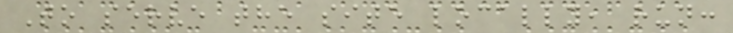To serve the site locally, run:
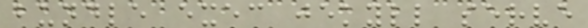bundle exec jekyll serve
